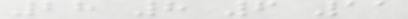28 8 6 11
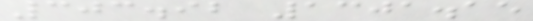303.92 1301.15
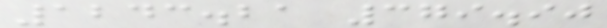1243.21 379.90
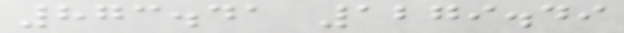873.41 1279.49
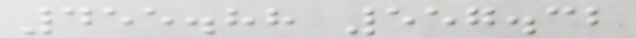455.88 557.32
